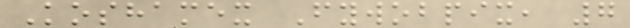Koshamex Fywobpix, 7
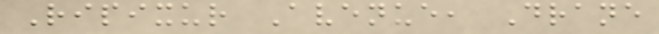Ripixur Avenue, Drane
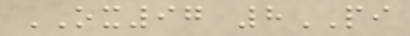OX97 8PI
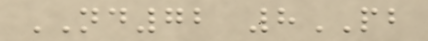ND72 8PB
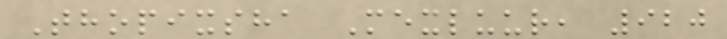Thopixsha Mexluur, 920
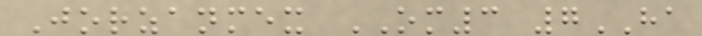Jorzanmex OM3 7HA
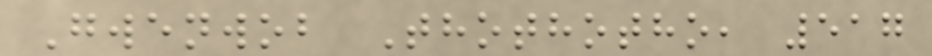Gwenwob Thothotho, 517
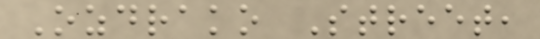Ozdrako Street,
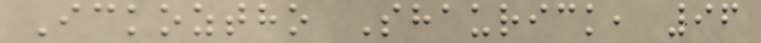Ickoztho Shaurick, 96
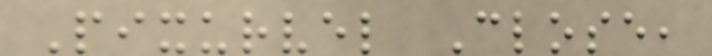Pixurvel Close,
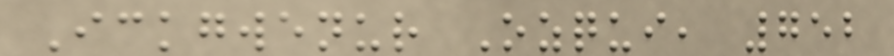Ickgwenur Ozqui, 752
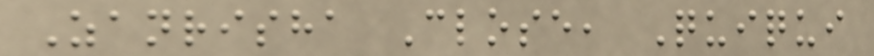Zanrisha Close, Quiqui
